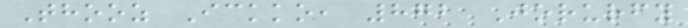Thooz Ickko, 872 Jorurfy
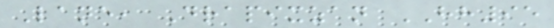Lane, Drapixzan HH95
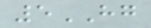5HG
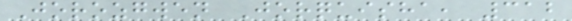Jorozgwen Jorquisha, 312
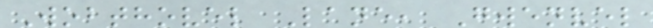Wobthovel Lane, Gwenvel
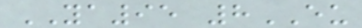YA95 8EU
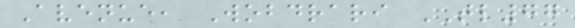Avenue, Wobdrari TL77
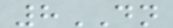8DN
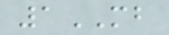1MB
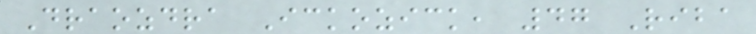Draozdra Ickozick, 47 Riba
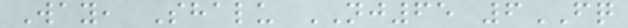Way, Shalu NJ65 6FQ
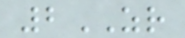2ZR
